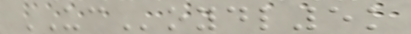UCoydl5k
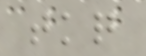tkq
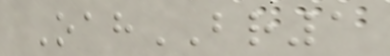OahBR1
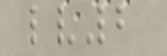lv2
